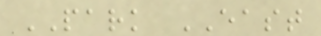PARK EAST
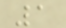1
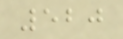520
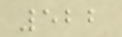522
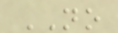NO
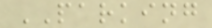PARKING
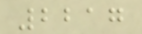2217
